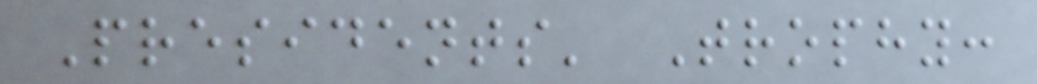Presidents' Trophy:
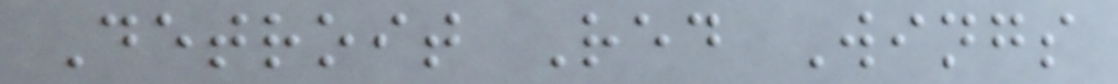Detroit Red Wings
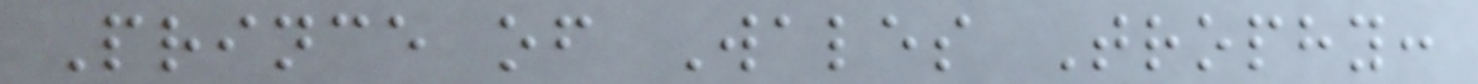Prince of Wales Trophy:
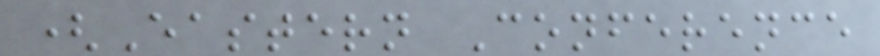(Eastern Conference
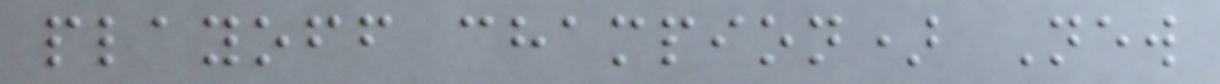playoff champion) New
